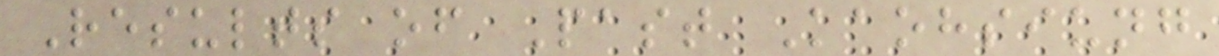Results of Past Kaohsiung
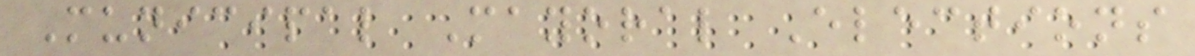Municipal Mayoral Elections
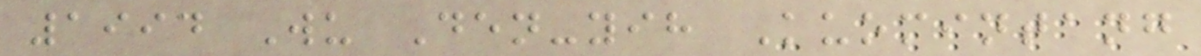1994 Wu Den-yih Kuomintang
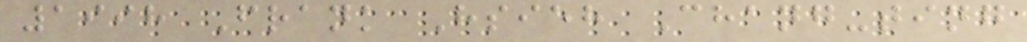1998 Frank Hsieh Chang-ting
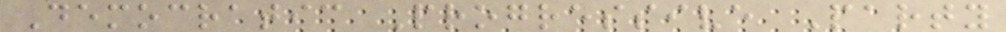Democratic Progressive Party
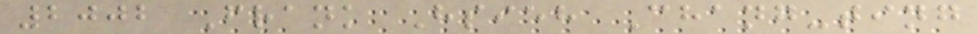2002 Frank Hsieh Chang-ting
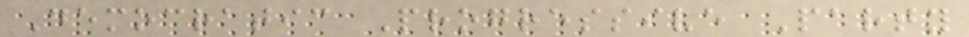Democratic Progressive Party
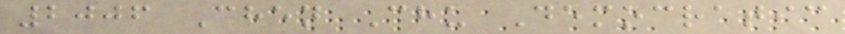2006 Chen Chu Democratic
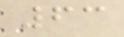63
